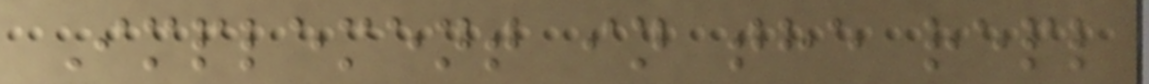Implement in the repl
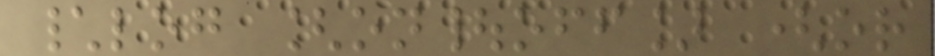\log [on|off] (or
